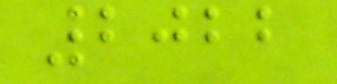2022
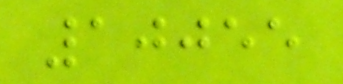10055
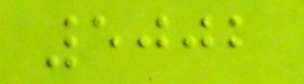5002
